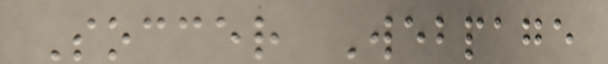Soccer Webpage
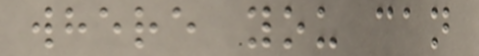where you can
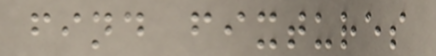find fixtures
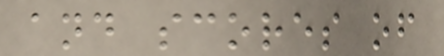and scores of
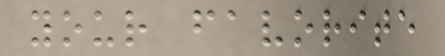your favorite
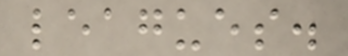leagues.
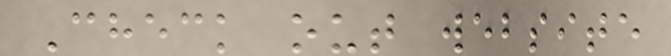Check out website
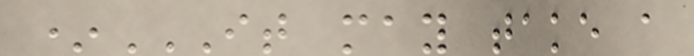*IT MAY TAKE A
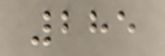285
